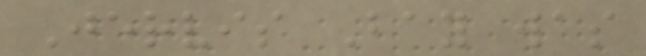Jervis Bay was
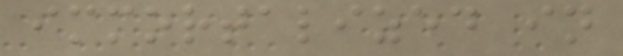immortalized in
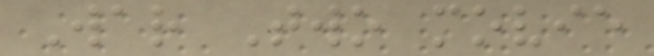War Two movie
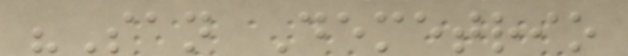"San Demetrio
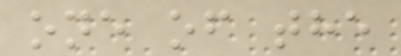one of the
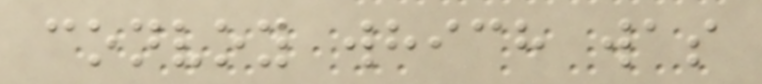convoy which was
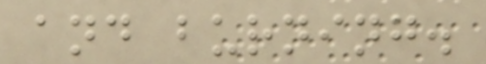and burning.
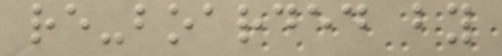re-boarded by
